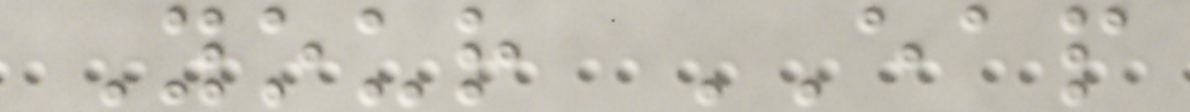Your EAP
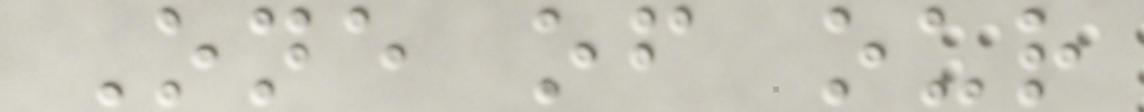One of our
